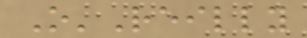O'Reilly
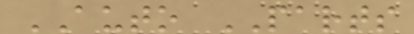AUTO PARTS
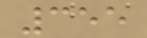355
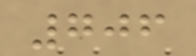706
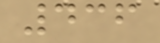436
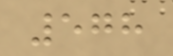578
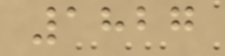1827
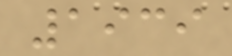1939
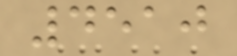4510
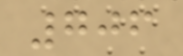706
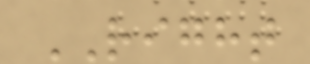RIGHT
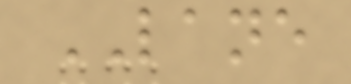LANE
